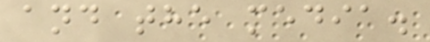and the media.
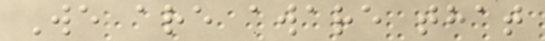We are aware that
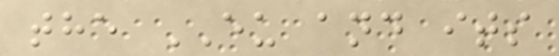the EU and its
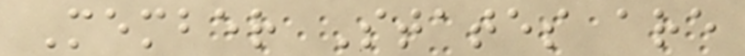Member States are
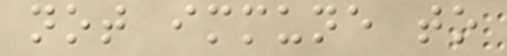not immune to
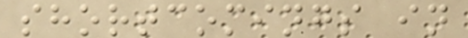shortcomings in
